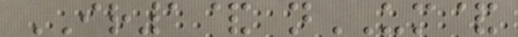IR1& nUM&
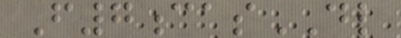F7casDL
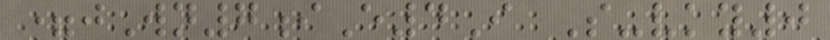=jWn7iE4I S-vky0
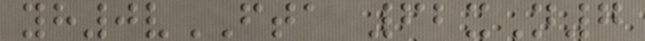yh0vFTA 62xN7
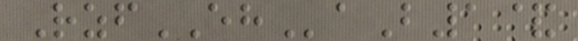RzfEHaB1&
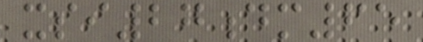xsi27dm65
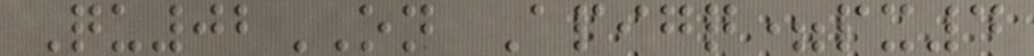Qu02ON Apigq=px4
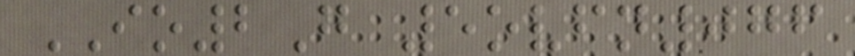IO2G 5ovfn076
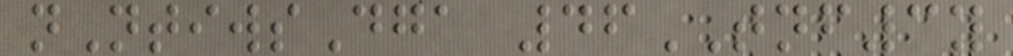nNtiwsDga 46TNF3y
